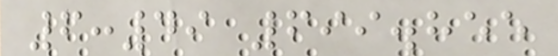6:49 699.855
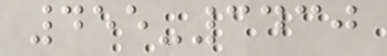455-3430
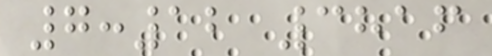7:12 3816
